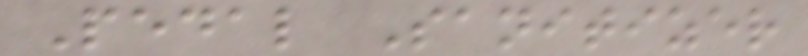Pedal Sanitizer
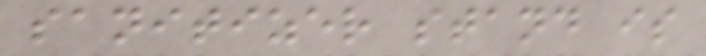sanitizer stand is
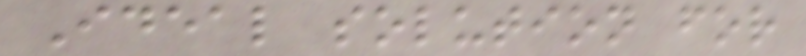Ideal solution for
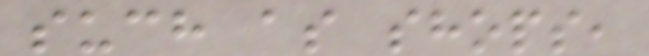such as shops,
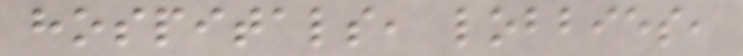hospitals, lobbies,
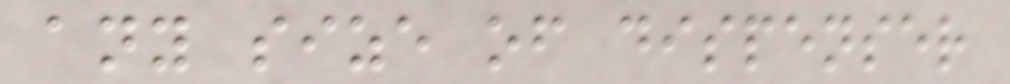any size of dispenser
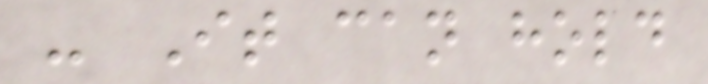- It can hold
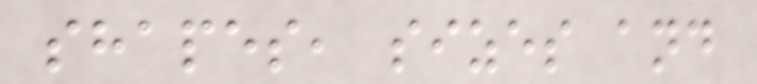shapes, sizes and
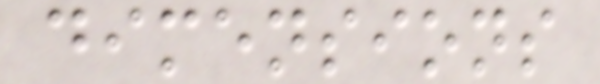dimensions
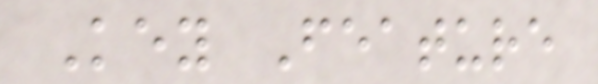Key Feature
